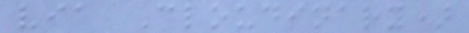via Cloudinary)
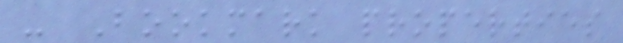- Bookmark properties
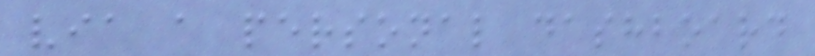via a personal dashboard
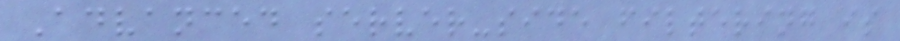Advanced server-side filtering is
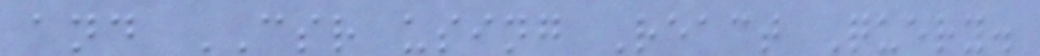and CSR using React Query.
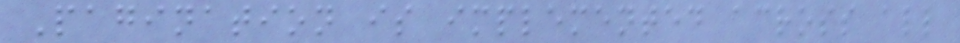Pagination is implemented across all
